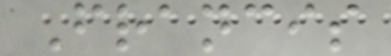Francis
